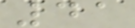41
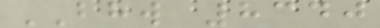BHW 8340
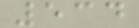534
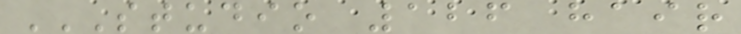STUDIO 126 HAIR
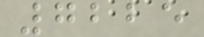7225
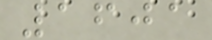1601
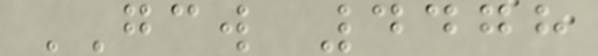GCW 4478
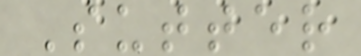Sutter
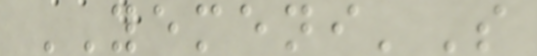YEMENI'S
